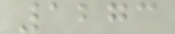1273
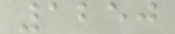1250
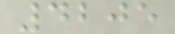4205
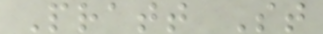Pratt St
